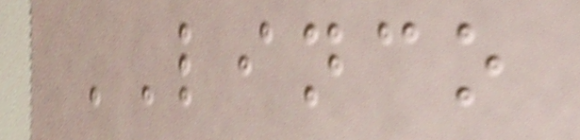LINCO
